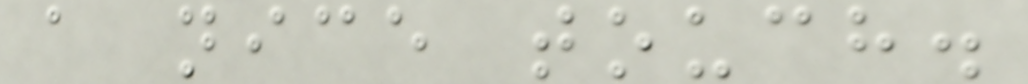a nice touch.
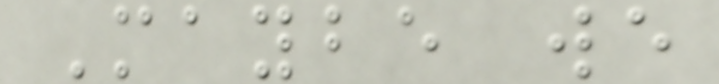Maybe we
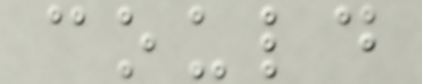could
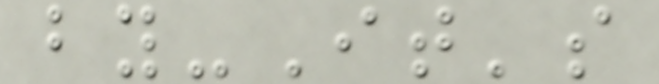by-It's
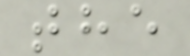the
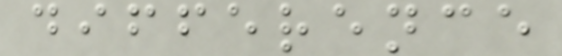difference
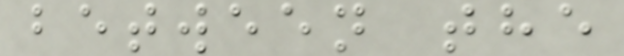between the
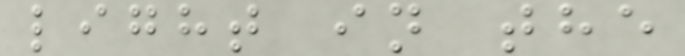light in the
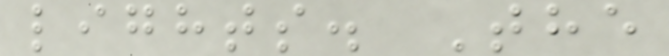lights. The
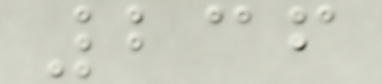236
